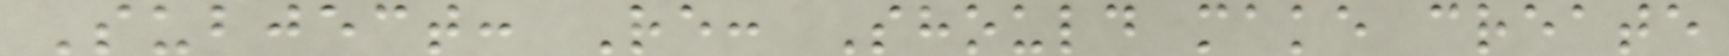Subject: Re: Should make create
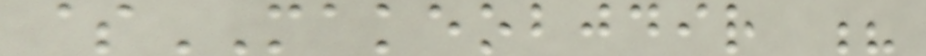$MAKEOBJDIR ?
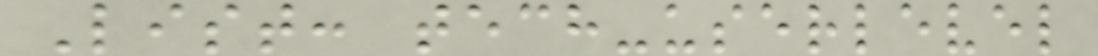List: tech-userlevel
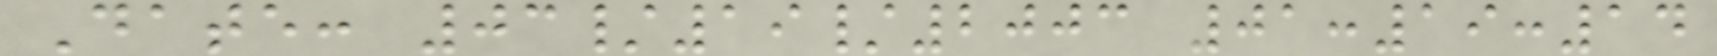Date: 03/19/2003 01:19:14
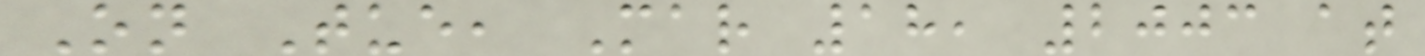On Tue, Mar 18, 2003 at
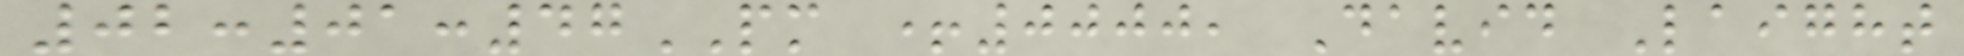02:01:47PM +0000, David Laight
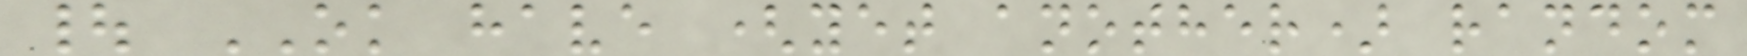| OK have (yet another) random
